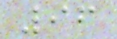96
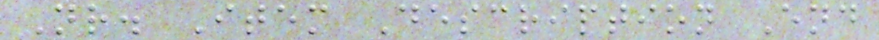Nr. Item Description End
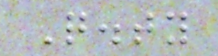Q.ty
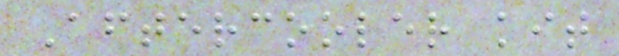Aftercooler kit
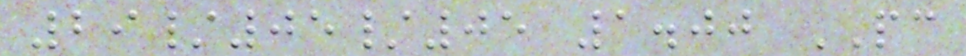29/05/05 1.00 PC
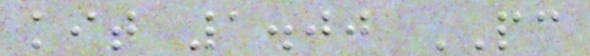kit 1.00 PC
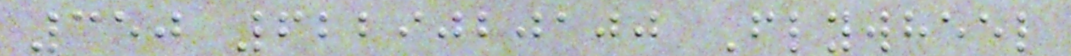350 6229020100 Flywheel
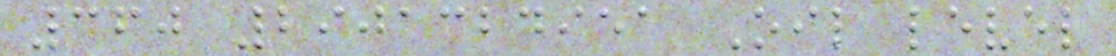360 2901324951 Oil level
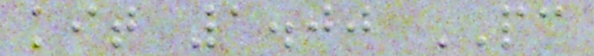kit 1.00 PC
